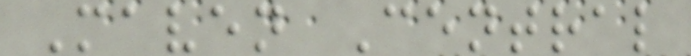Maven Central
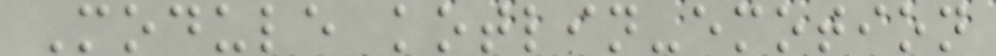Module kotlin-emotion
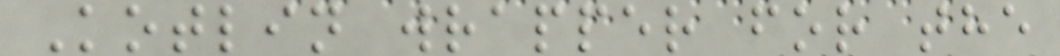Kotlin wrapper for the
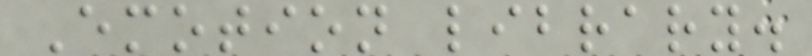Emotion library.
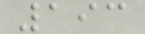193
